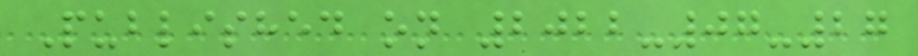Published on 2022-07-27
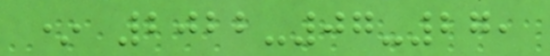* 2022-07-27,
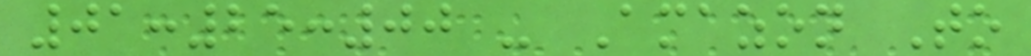01:25:00 - Amazon To
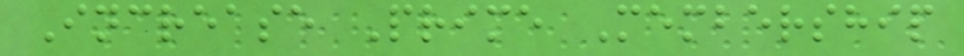Increase Prime Membership
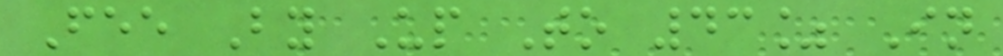Fee By Up To 43% In
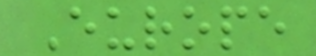Europe
